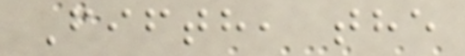Fifth, the
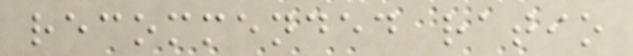recommended ratio
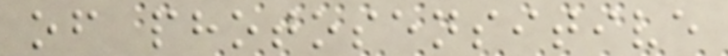of photosensitive
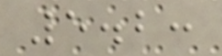5.2:
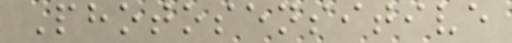Photosensitive
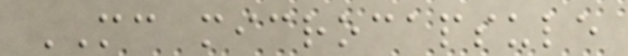MC microcapsule
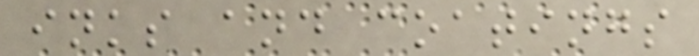inks and coatings
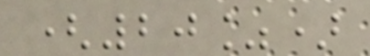(20%)
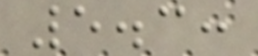5.3:
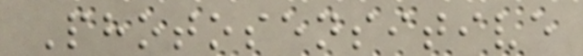Photosensitive
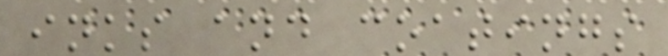inks and coatings
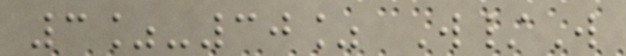3%-30% W/W
